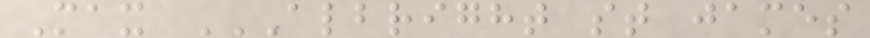Max ALBRIGHT ST JAMES
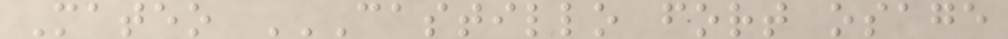Mateo CASTILLO FORT OSAGE
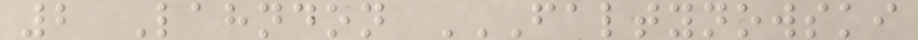2 Lahndon FALTYNOWSKI
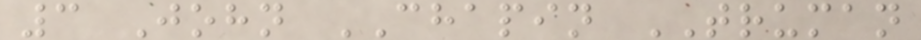3 John CHAPIN TRUMAN
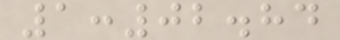1:02.84
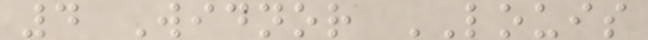4 Widnor LOUIS
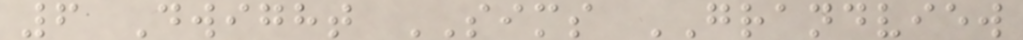6 Dwight SIMS GRANDVIEW
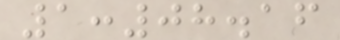1:08.16
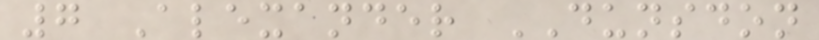7 Alexander DUNSDON
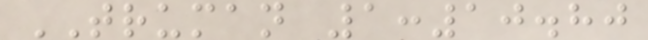TRUMAN 1:10.80
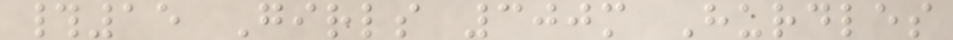#15 Girls 300m Hurdles
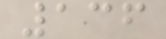136
